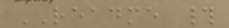README #
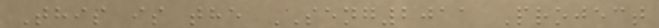This is the SENG2011 Project
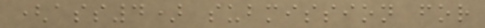(ass4) submission for
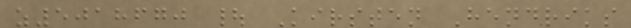z5018670 | Kirsten Hendriks
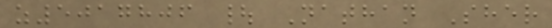z5017806 | Nathan Sher
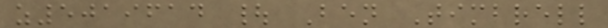z5019614 | Ben Timbrell
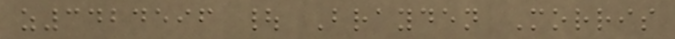z3424596 | Brayden Morris
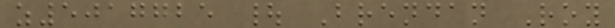z5017725 | Brendan Roy
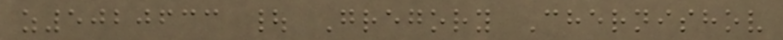z5020633 | Gregory Chernishov
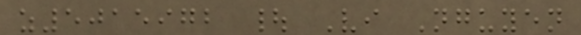z5015972 | Vi Nguyen
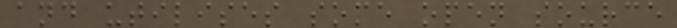and utilises some open source
